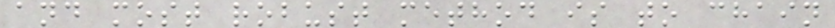and most robust method is to chain
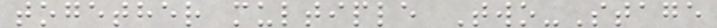together multiple Two-Stage
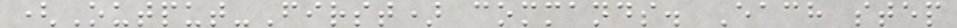(Output-First) commands. Each step
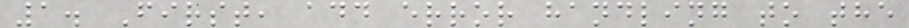1. First, add error handling to the
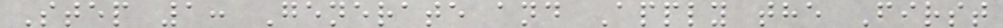Step 1: Generate and Apply the First
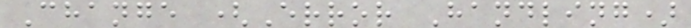Change (Error Handling)
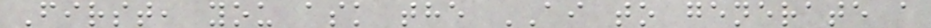First, you ask the AI to generate a
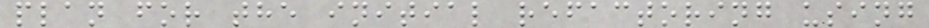plan for the initial refactoring using
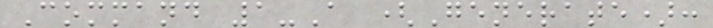Command 1-A (Generate):
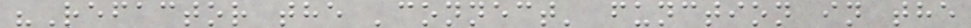"Refactor the 'connect' function in the
